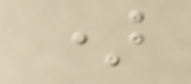)
